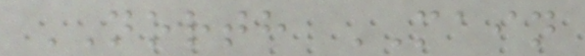NORTH MAIN
